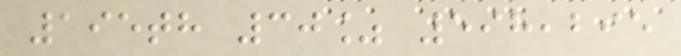195th 30% 598,295
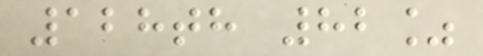128th 82%
